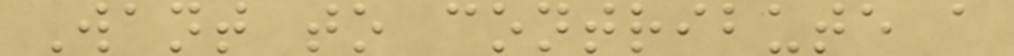Want to contribute a
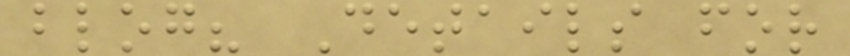blog? Details for
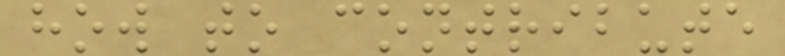how to contribute
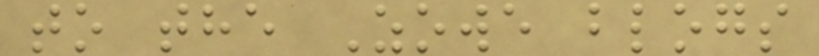to the Zowe blogs
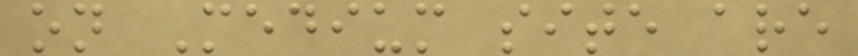on Medium site are
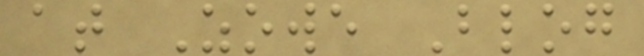at Zowe Blog
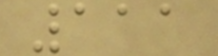111
